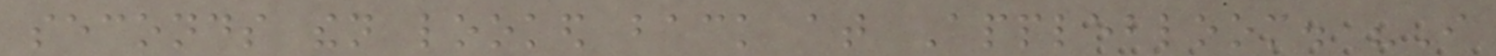seconds then looked back at Applebloom. "I
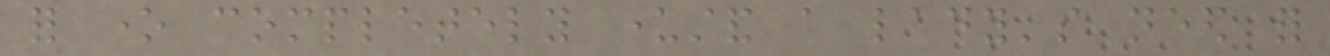for one completely understand a lady's need for
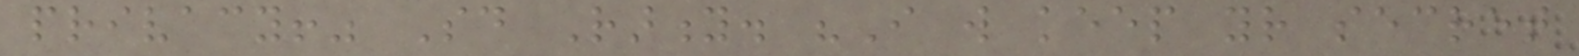privacy!" Said Rarity. "I will keep your secret
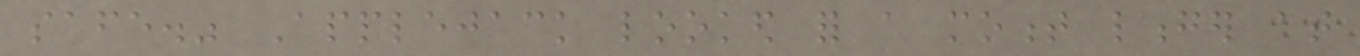safe." Applejack looked for a moment longer at
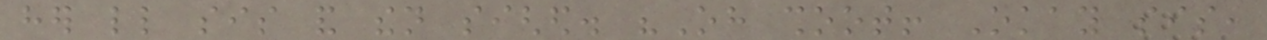her little sis and then sighed. "Oh shoot! Okay sis,
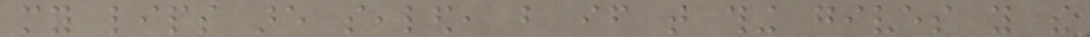my lips are sealed, but if that thing gives you the
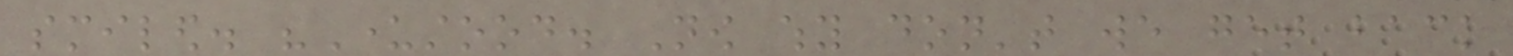smiled. "Understood. Now why don't we get back
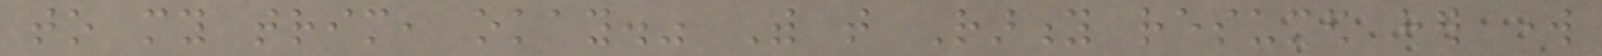to my trim, okay." With that Rarity resumed her work
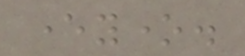everyone.
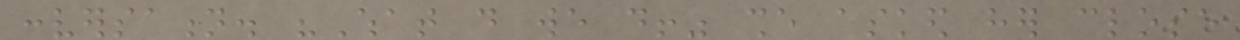conversation. "What do we do!" she asked her close
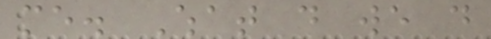me. What do we do
